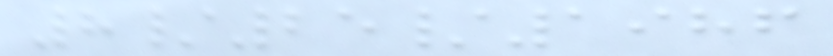8/25/1986
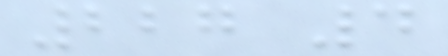227 4
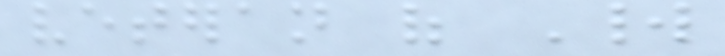veteran of World
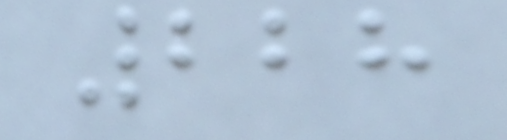228
